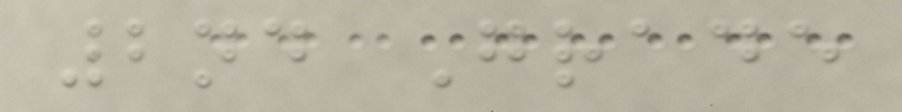2nd Grade
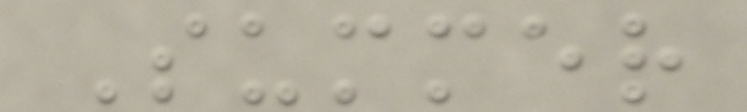Summer
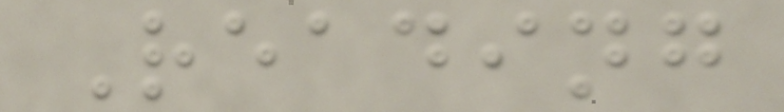Reading
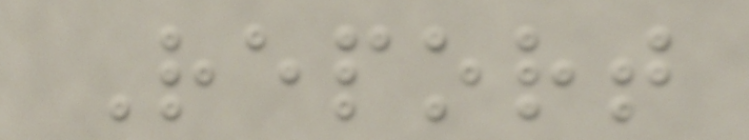Report
